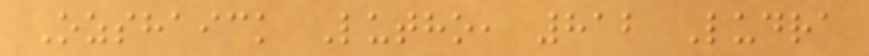Ozshaick Lutho, 812 Ludra
